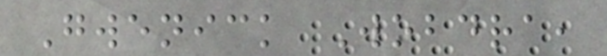Gwenick Wobdra,
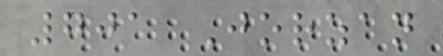701 Jorzan
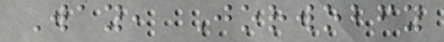Way, Jorwobfy
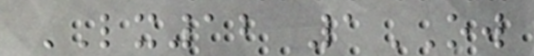LX12 1OW
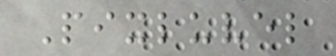Pixluvel
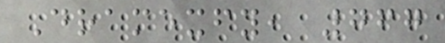Dramexfy, 767
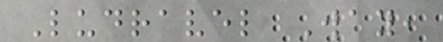Ludravel Way,
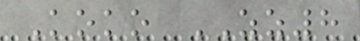Koko ZZ8
